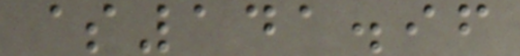$141.96
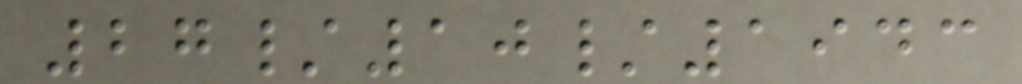27/10/1943
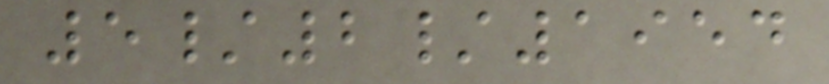5/2/1954
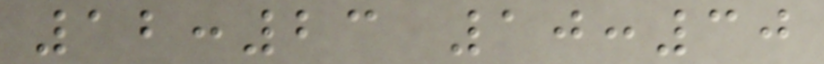12:23 10:30
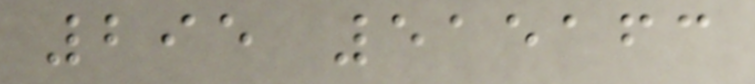295 515163
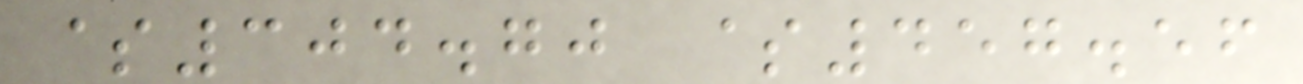$304.70 $457.56
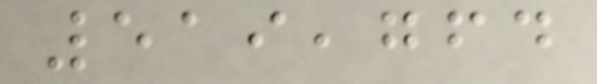519,764
